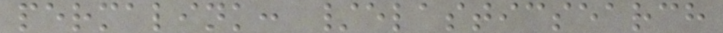permalink: /elasticsearch
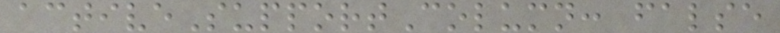activeSupportColumn: false
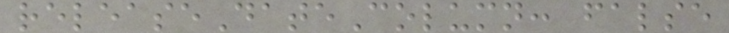releaseDateColumn: false
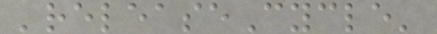'releaseCycle'
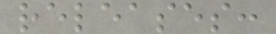releases:
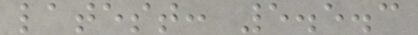latest: 5.5.3
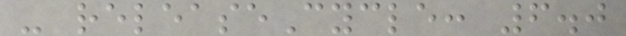- releaseCycle: 6.0
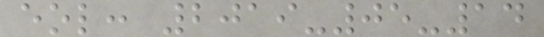eol: 2019-05-14
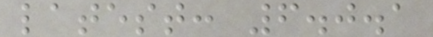latest: 6.0.1
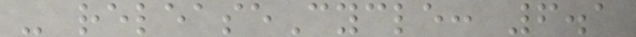- releaseCycle: 6.1
